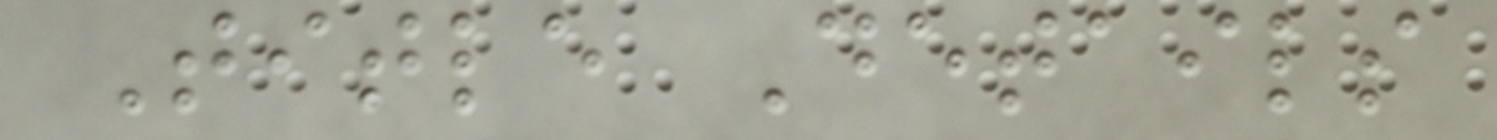Title Details
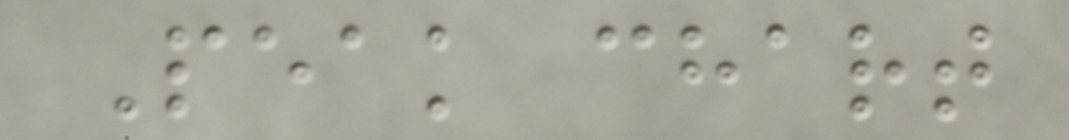Peak chart
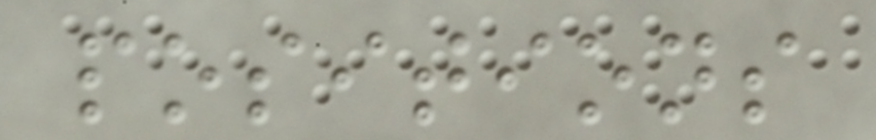positions
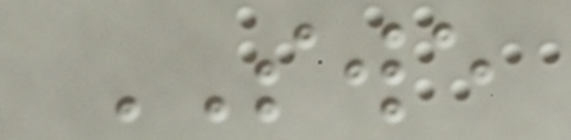SWE
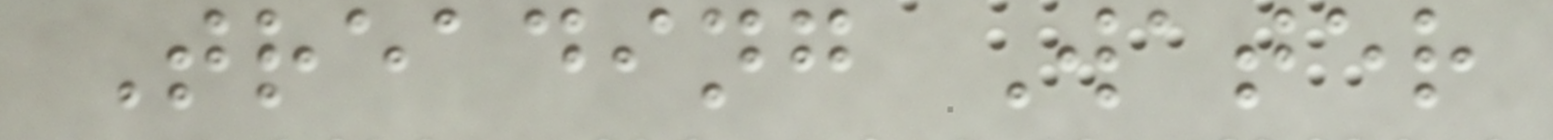Treading Water
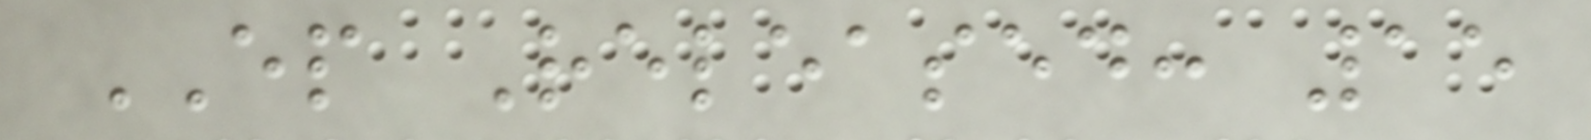EP Released: 15
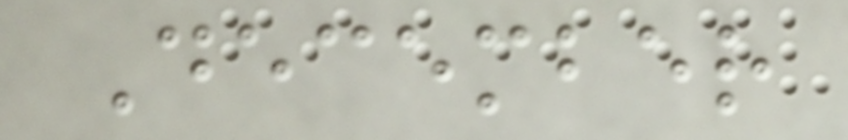December
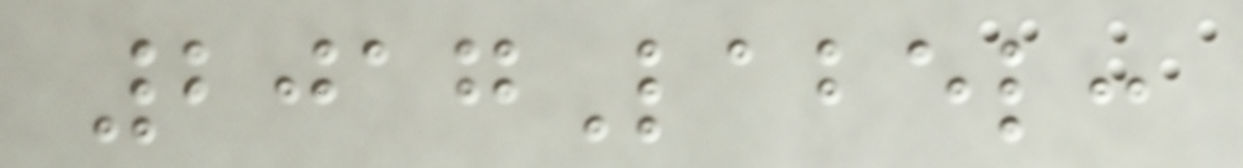2017Label:
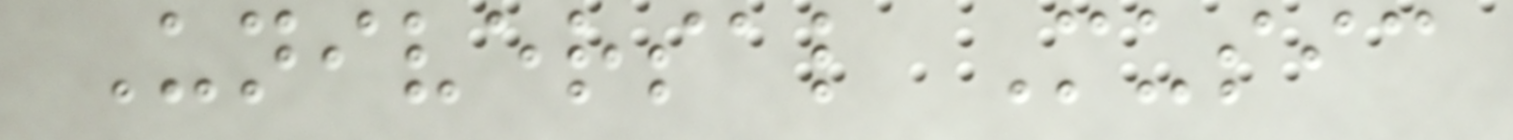Universal Music
